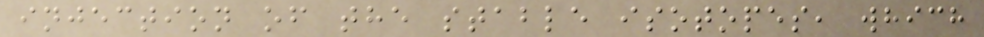injection of the stable isotopes, which
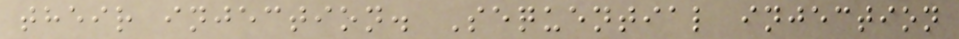their injection. Sequential injection
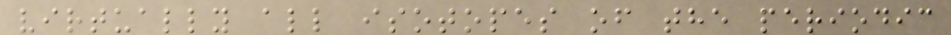virtually all isotopes of the periodic
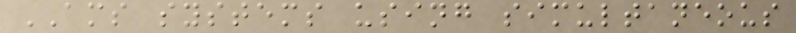AMS systems using simultaneous
